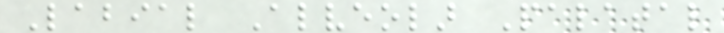Labial Alveolar Palatal
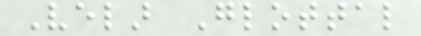Velar Glottal
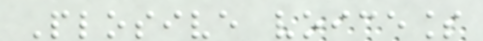Plosive voiceless
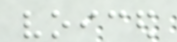voiced
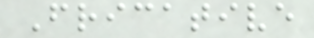Fricative
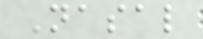Nasal
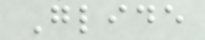Glide
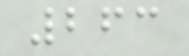263
